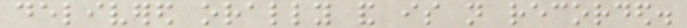delivered orally and is not recorded.
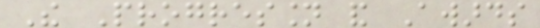The Progression and Awards
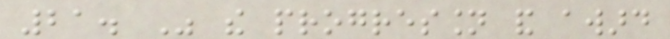21. Was the progression and award
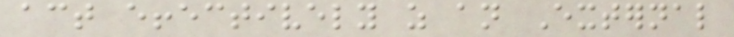act effectively as an External
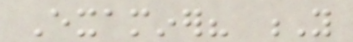Examiner? Y
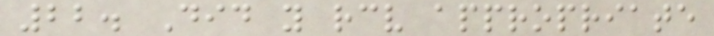22. Did you receive appropriate
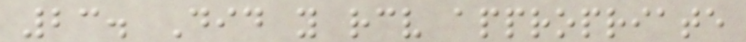23. Did you receive appropriate
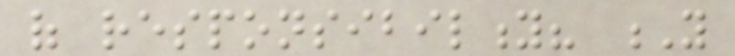of responsibility? Y
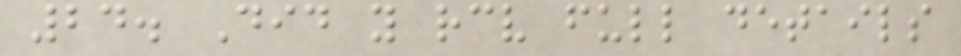24. Did you receive full details
